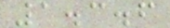1.3.6
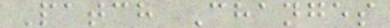Patch Changes
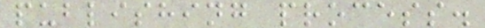publishing process.
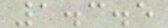1.3.5
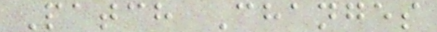Patch Changes
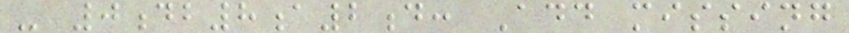- 0db8a2d: Add missing
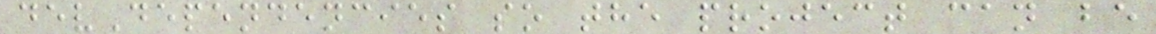devDependencies so the project can be
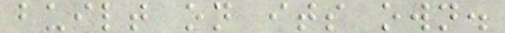built on its own.
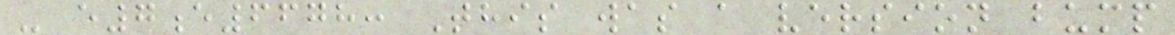- e7e6678: This was a version bump
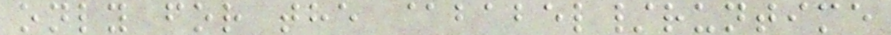only for the @babel/runtime
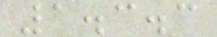1.3.3
